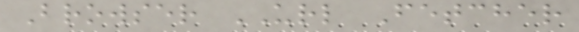Browser URL Fetcher
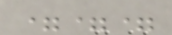===
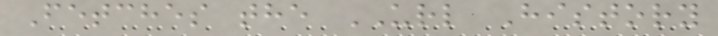Fetches the URL History
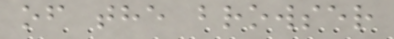of the browser
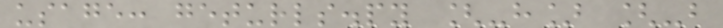usage: geturls.py [-h] [-b
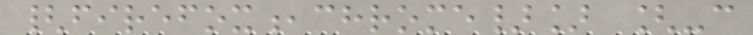{firefox,chrome}] [-c
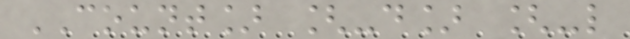COUNT] [-d] [-l
